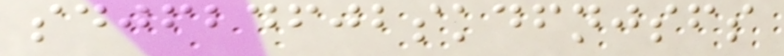sdjfbdfjbskdfnjsfs
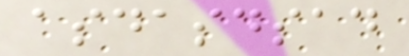asdasdsad
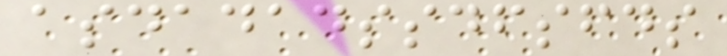asdadadssdfsfds
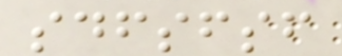sdfsfsf
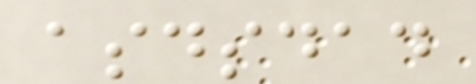asdsdad
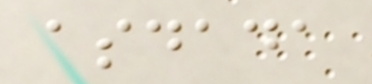asdada
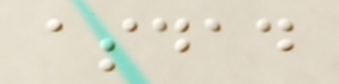asdad
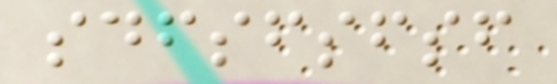sdfsfsfsf
